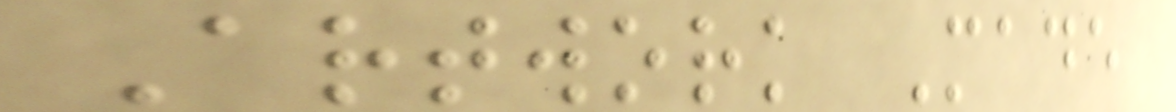Artwork Made
